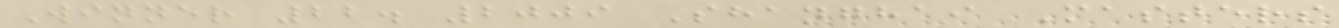Winner 22. 2009 Shanghai Masters
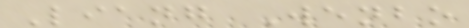Liang Wenbo
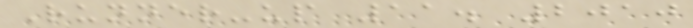Runner-up 11. 2010
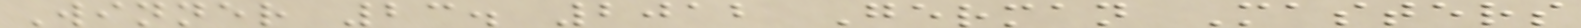Winner 23. 2012 German Masters
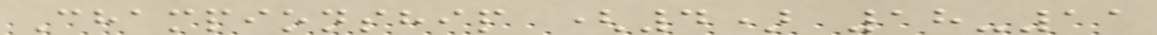Championship (4) 18-11
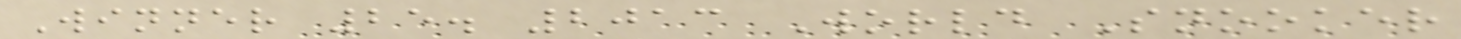Winner 25. 2013 World Snooker
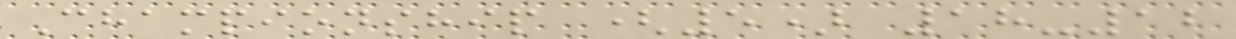Championship (5) 18-12
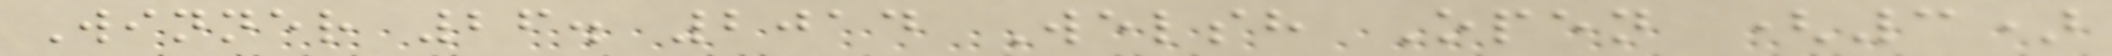Winner 26. 2014 Welsh Open (3)
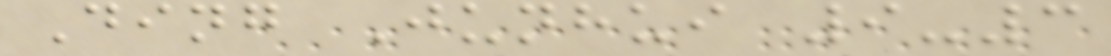Ding Junhui 9-3
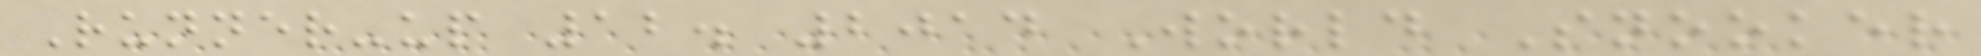Runner-up 12. 2014 World Snooker
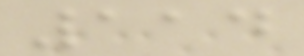114
